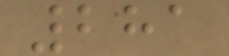281
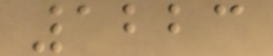1223
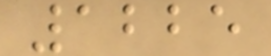1225
